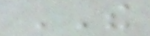THE
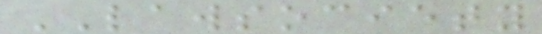LAWSOCIETY
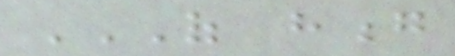OF HONG
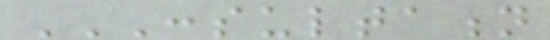CONSULTATION
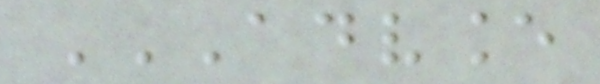ADVANCE
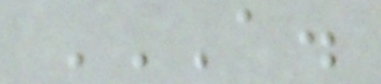A.
